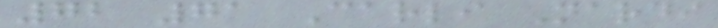72 71 Carli Nardi
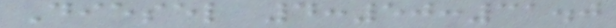Diesel 4:50:31.0
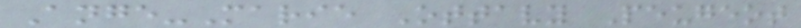Ange-Marie Ottavy Peugeot
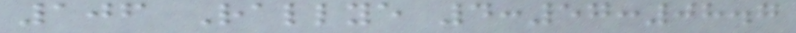106 Rallye 4:57:08.7
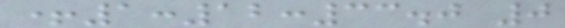+1:12:33.0 0
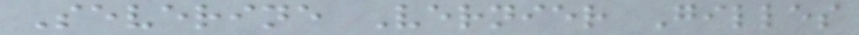Severine Vernier Gilles
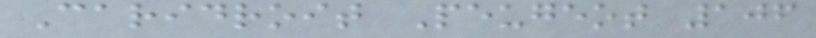Caridroit Peugeot 106
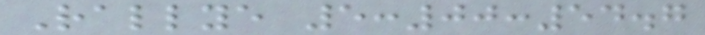Rallye 5:00:54.7
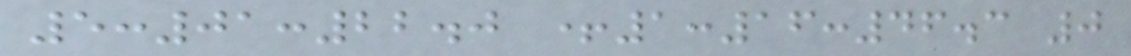5:01:22.0 +1:16:46.3 0
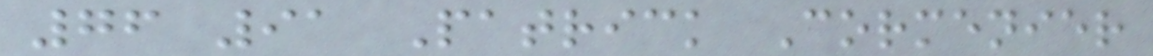76 91 Patrick Cormenier
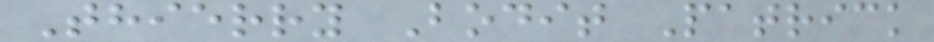Thierry Bodit Patrick
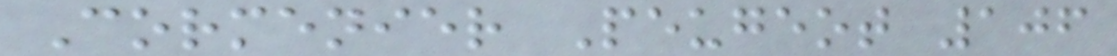Cormenier Peugeot 106
